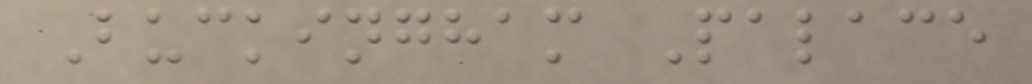Buckingham Palace
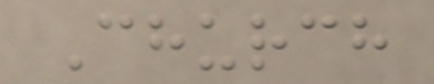Church
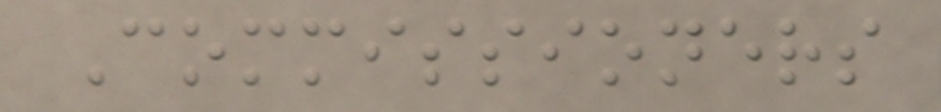Commissioners
